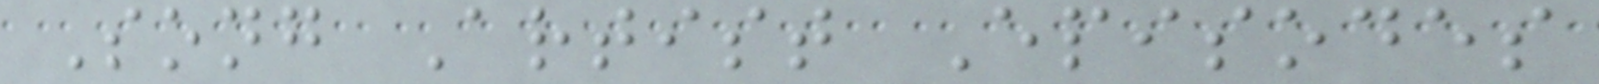Song Artist Episodes
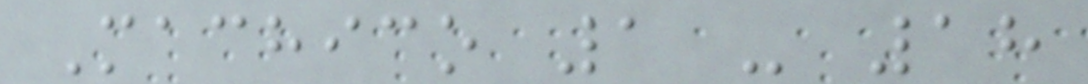Machico 1 - 18
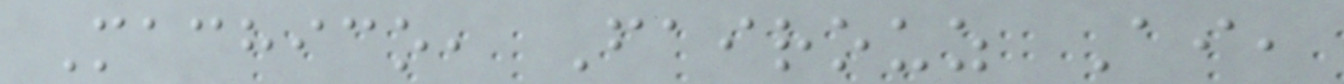Machico, Fairouz Ai,
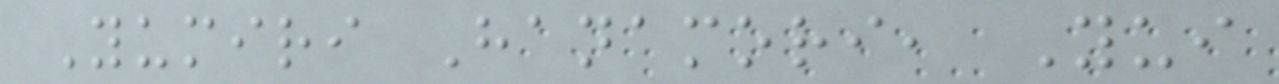Yumiri Hanamori, Yui
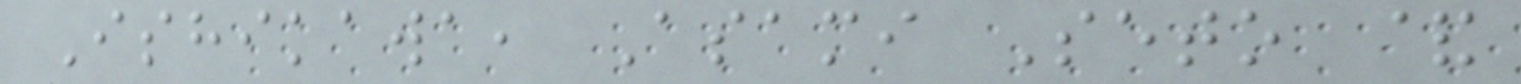Ishikawa, Asami Seto &
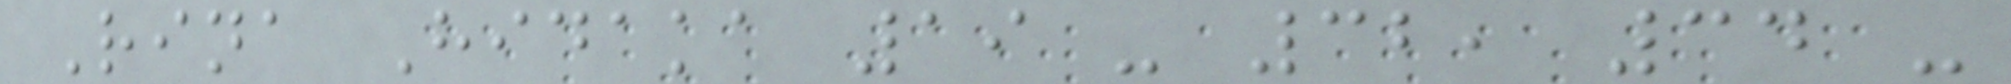Rina Hidaka 19 - 32, 34 -
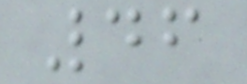46
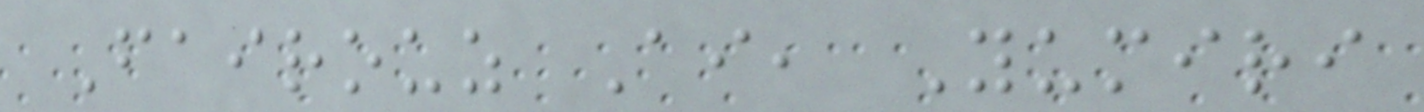Fairouz Ai, Yumiri
